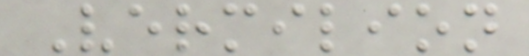Vermilion
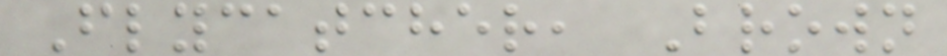Flycatcher, Brown
